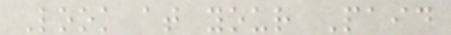Look at your Paid
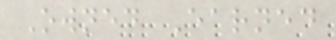Owned Earned
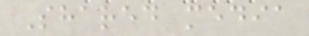Shared media
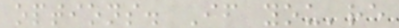options. If you're
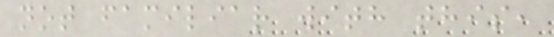not familiar with this,
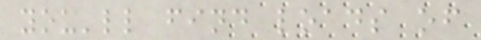you'll find loads of
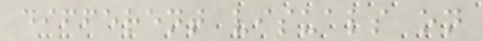different visuals on
